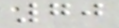70
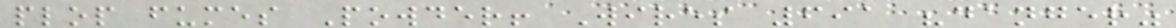plop fumes Powder! Wires 691 "danger"
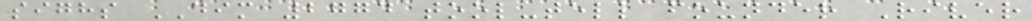sighs DIM 2774 tool-tell founder River
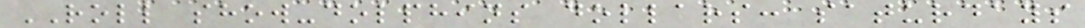ROLL show-dolphins dollars: saturdays
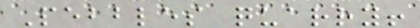Pebbles quarry!
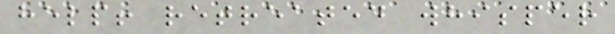help! retreated whisper
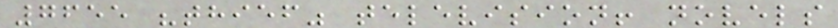7655 "thief" television! novels
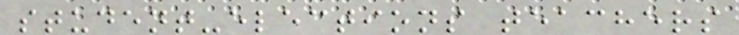student-elections teachers
